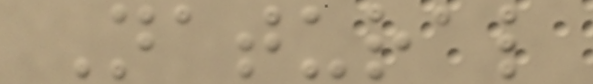Natural
